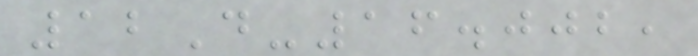12D-16.002,
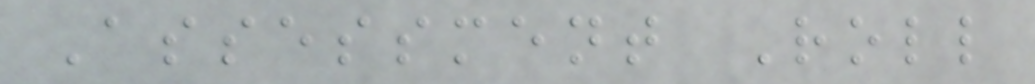Assessment Roll
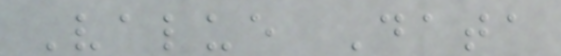Value Data
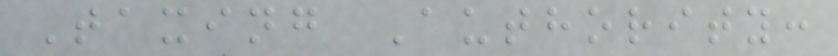Taxing Authority:
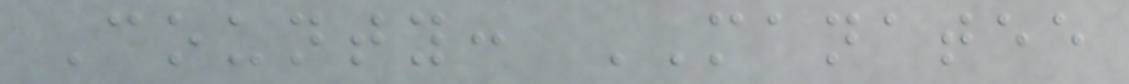County: MANATEE
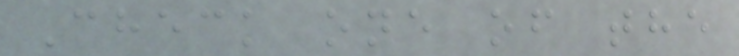Check one of the
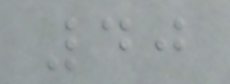40
